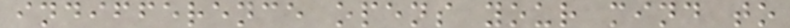indifference opens your mind to
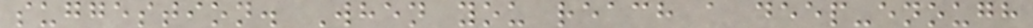suggestion. When you reach a deep-enough
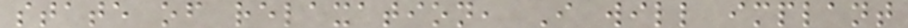state of relaxation, I will implant
